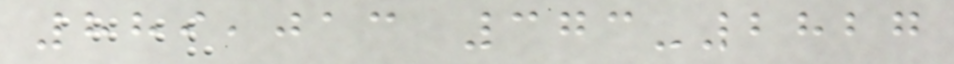889,013 373-2827
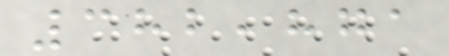382,871
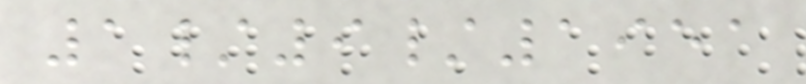1/9/1951
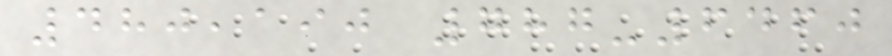480,190 787-6460
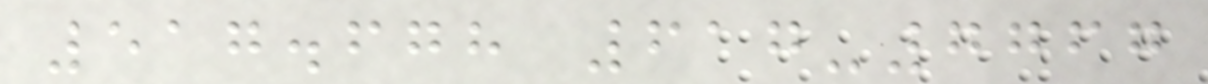517.678 617-7767
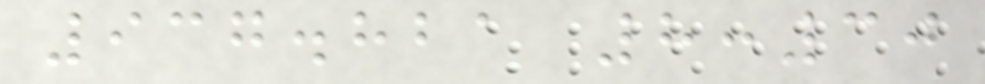937.821 8:30
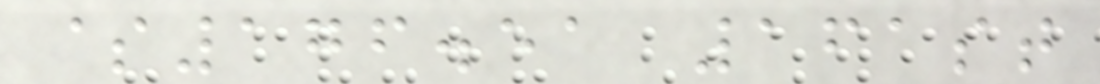$176.51 161st
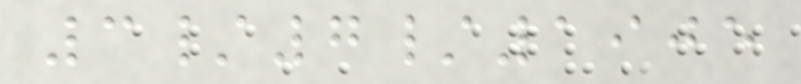3/7/1905
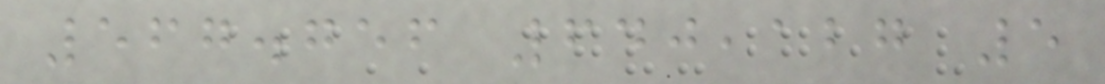567.756 640,127 5
